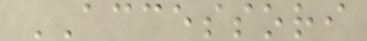ACCESSORI
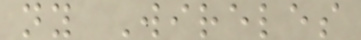ny Wireles
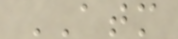ATM
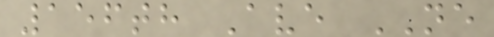156th Ave NE
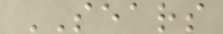SEARS
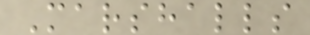Marshalls
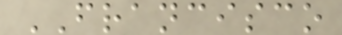FRANCISCO
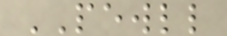PEWLL
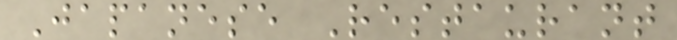Japanese Restaurant
